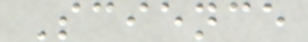Science
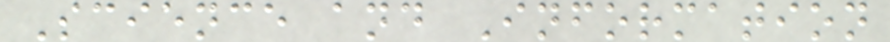Science and Information
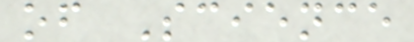of Science
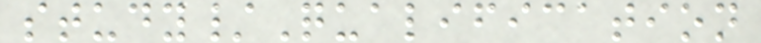study/Qualification
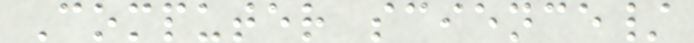Computer science/
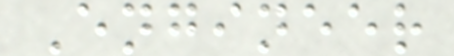Engineer
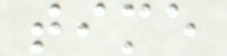time
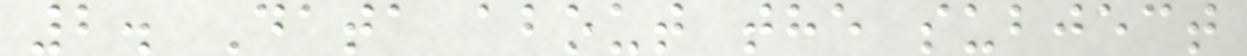2. Data about the subject
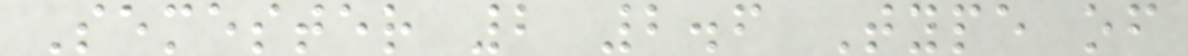Semester 2 2.6 Type of
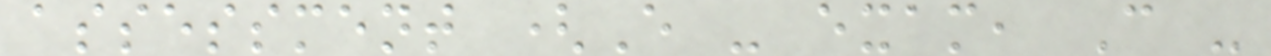assessment (E - exam, C -
